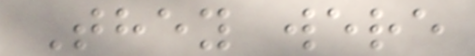They were
